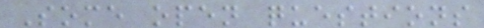Some open questions
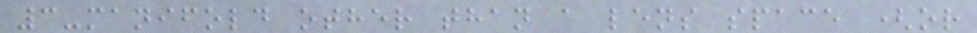3-manifold other than a lens space (or
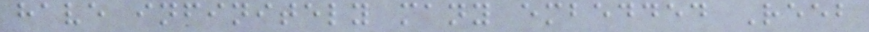have infinitely many embedded Reeb
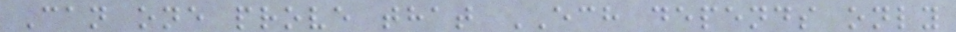Can one prove that ECH depends only
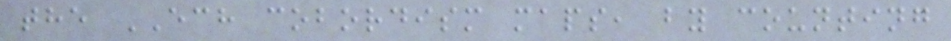the ECH cobordism maps, by counting
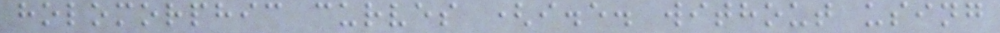holomorphic curves (i.e. without using
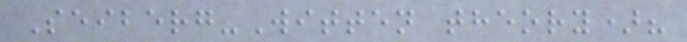Seiberg-Witten theory)?
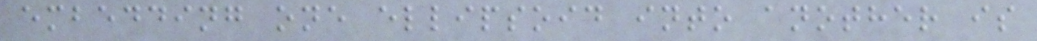embedding one ellipsoid into another is
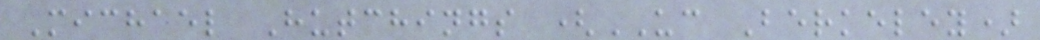Michael Hutchings (UC Berkeley)
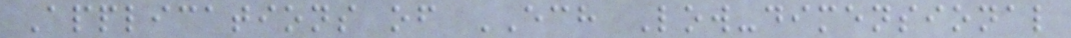Applications of ECH Low-dimensional
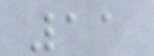11
